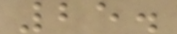25.
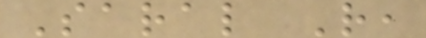Saral R,
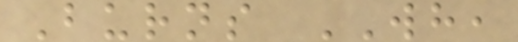Burns WH,
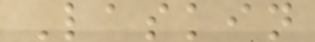Laskin
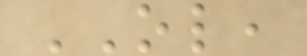OL,
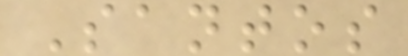Santos
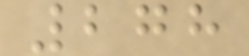278
